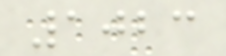1023
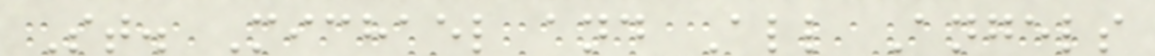St. Michael and All Angels
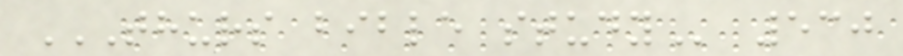THURS BIBLE STUDY 530
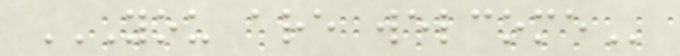YOU ARE WELCOME
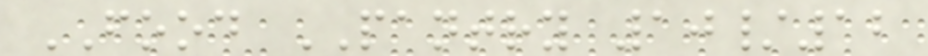FOOD PANTRY 10/12
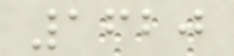1620
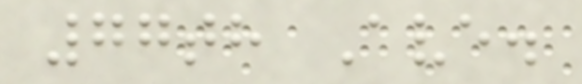77th Ave.
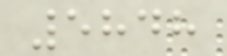5848
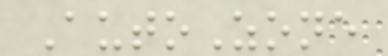AutoZone
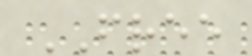FREE
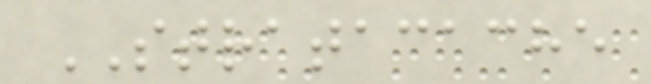STRATACACHE
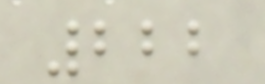222
